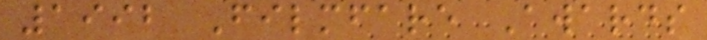1992 Filmfare Awards
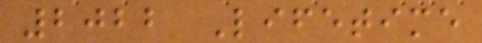2022 Lifetime
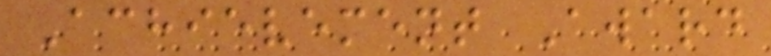Achievement Award
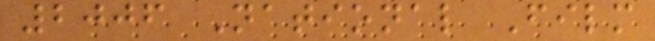2006 National Film
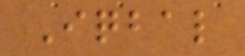Iqbal
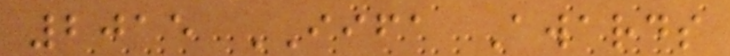2015 IIFA Awards
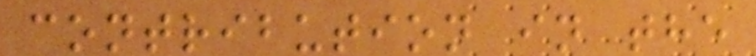contribution in the
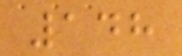148
